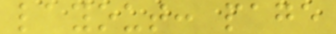layout: page
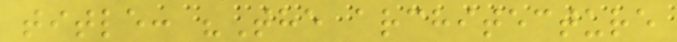title: "The architecture
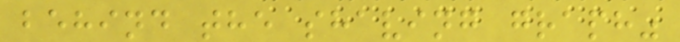behind the shaving graph"
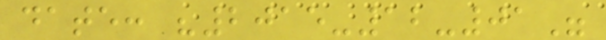date: "2015-12-01"
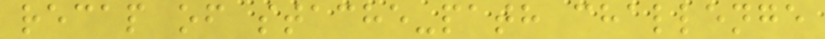recap of stache-path challenge
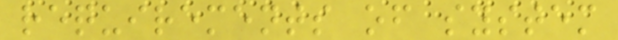requirements of system
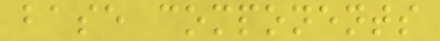base components
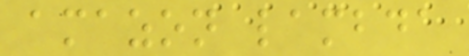amazon lambda
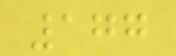177
